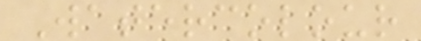Watercolour
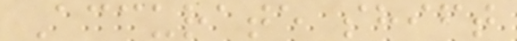Accurate shift
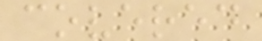covered
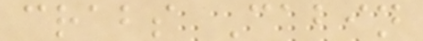crabs Cabin
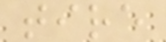tire
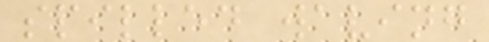spilled waving
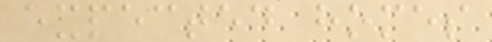expected homes
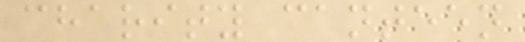charity canteen
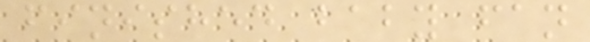finished baby fan
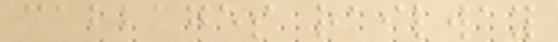cabbages railway
